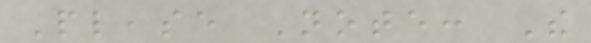Please Note: The
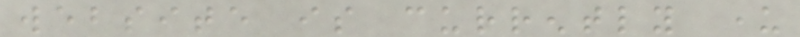website is currently under
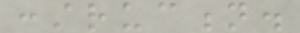construction.
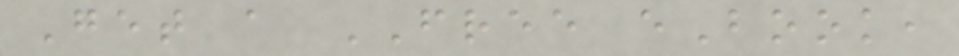Get a FREE eBook,
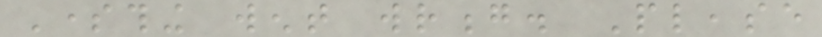Something went wrong. Please
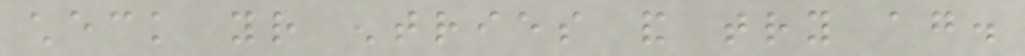check your entries and try again.
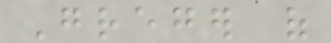Greger of
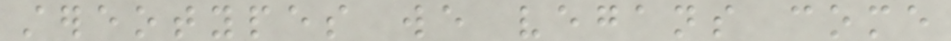stereotypes we vegans come
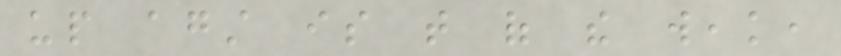up against is that of the weak,
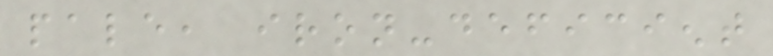pale, iron-deficient
